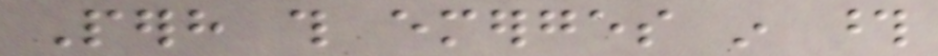Perhaps this emerges in those
